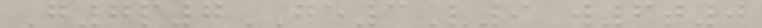G7p7GE3V9 w6t0
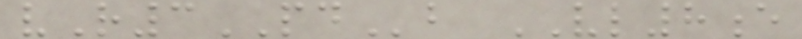vR3PDb VL8e
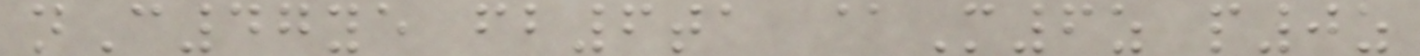nC47ye fb6ta @M6z p0z
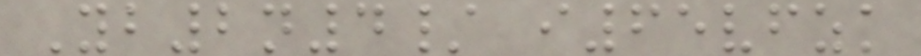Yb2n4/ i65vfzk
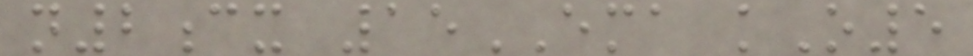n2cx 15EMA kO5
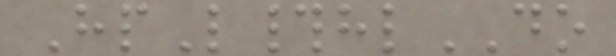HpL#hlDO
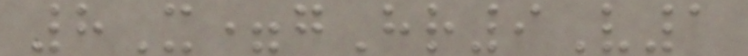8X=gHr9V1
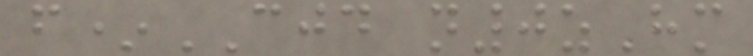f*CJD n0zHm
